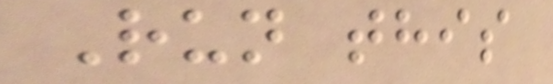Run this
